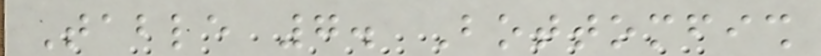Table 7. Bottomfish
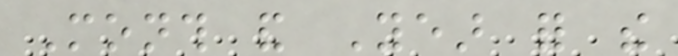Month and Year for the
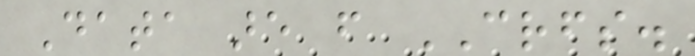Data are from CRFS.
